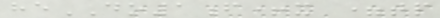heDO1f+x =tp
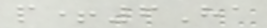p+6Ha
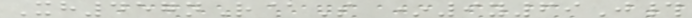Xh457nR@S *9y69J#
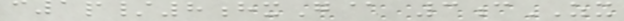c1p/8hxG@ 3cZX
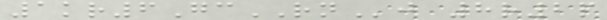1kr6GcRNj 8r2p
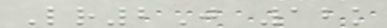Lr2J 12k
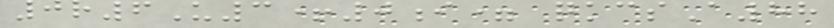0r6U3+0i= qkcsA88
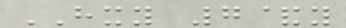HXY 7&y
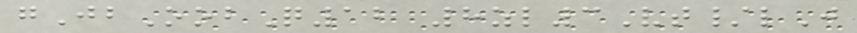gJbOobQ12 8zl3Vt/lJ
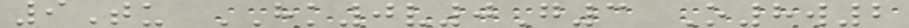9Tu HK0v0G3 O8w2
